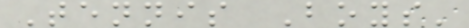Tennis Boys'
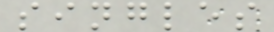singles
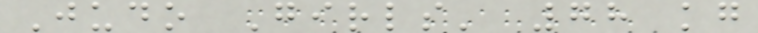Judo Girls' 78 kg
